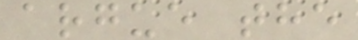argue the
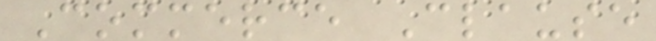Commerce Clause
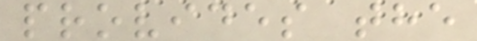provides the
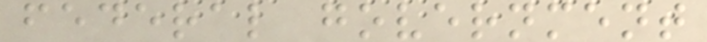federal government
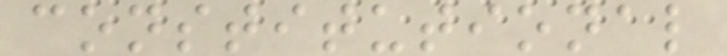constitutional
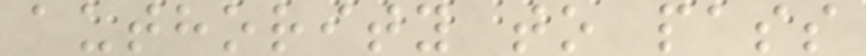authority to pass
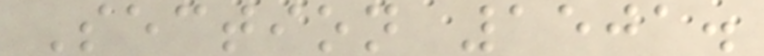Section 1501.
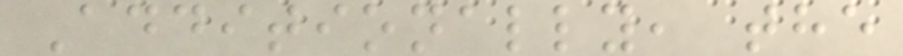Additionally, the
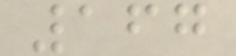167
